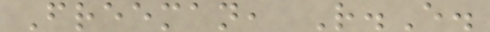Freeman, R.E.
